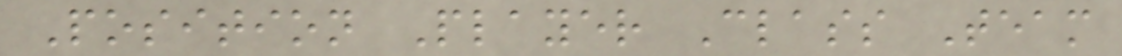Position Player Class Team
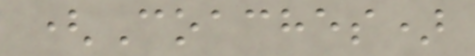(Coaches)
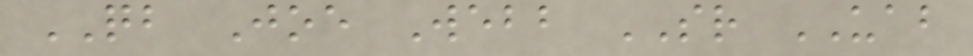QB Joe Webb SR UAB
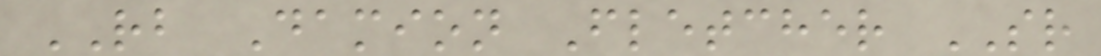RB Damion Fletcher SR
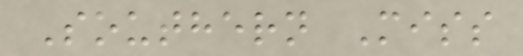Southern Miss
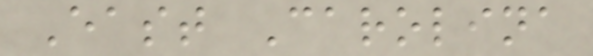East Carolina
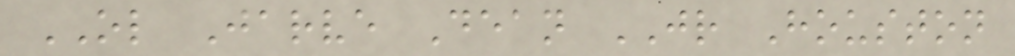OL Jarve Dean JR Houston
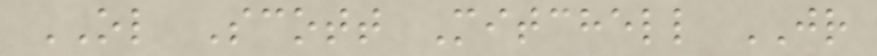OL Scott Mitchell JR
